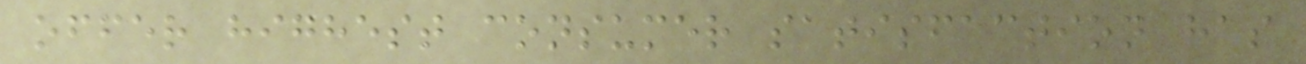offer highest consumer satisfaction has
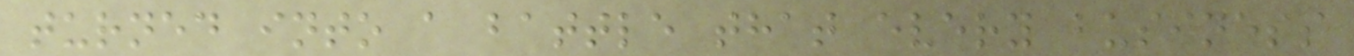turned into a battle that every business
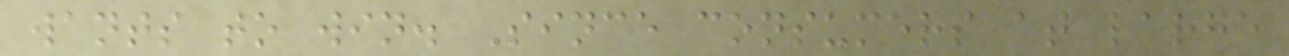wants to win. Since consumers at large
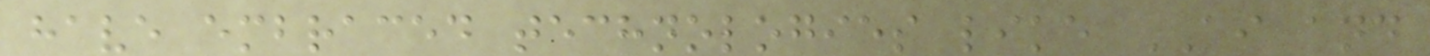have embraced technologies like AI and
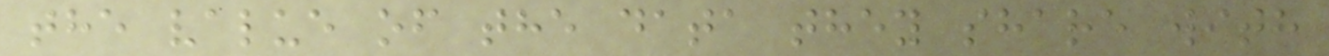the value of the data they share with
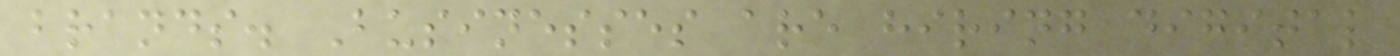brands. Businesses are hiring digital
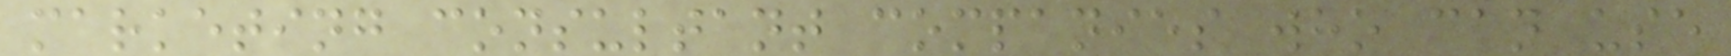marketing consultant companies who can use
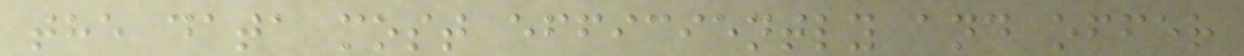the data most efficiently and offer
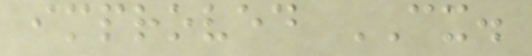improved CX.
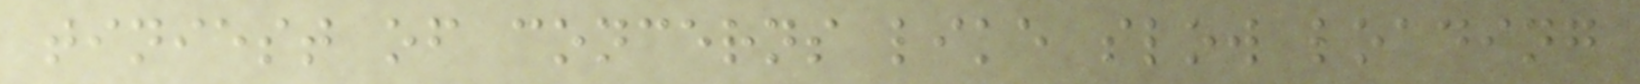tiniest of concerns like slow loading
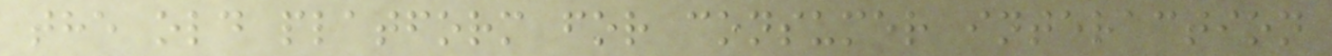the old platform for consumer interaction
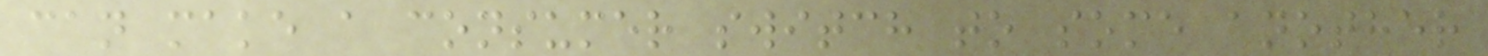can make a consumer switch to some another
